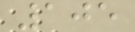105
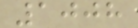1008
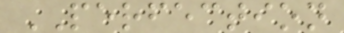PERFECTION
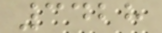3428
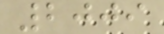2009
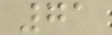71
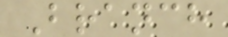Branch
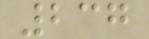237
